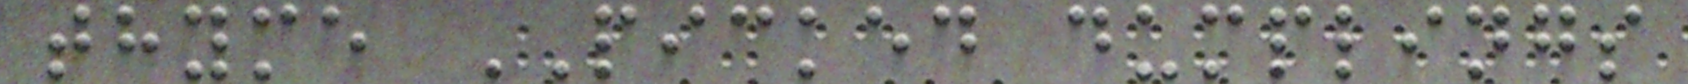thyme PICKED dumplings
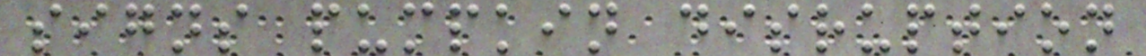signs pumpkin disruption
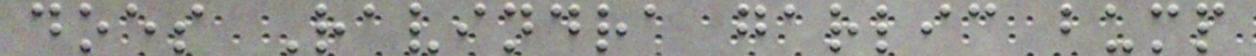does Ravindra garlic bump
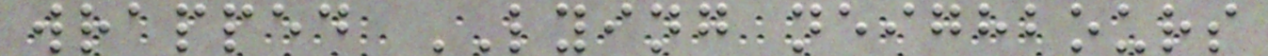wrapped LYING neighbours
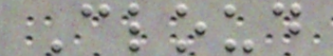Cloud
